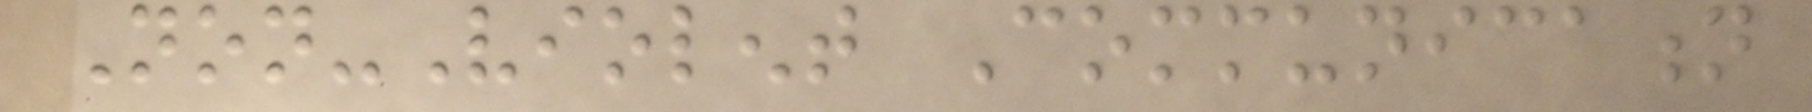Non-Violent Communication
